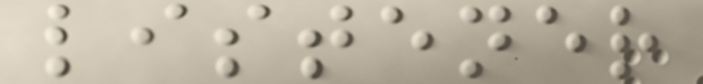listener
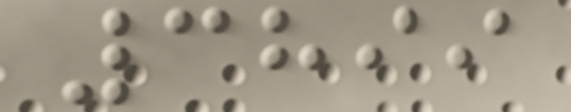3899
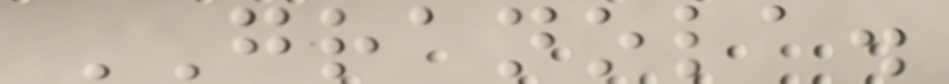GRANOLA.
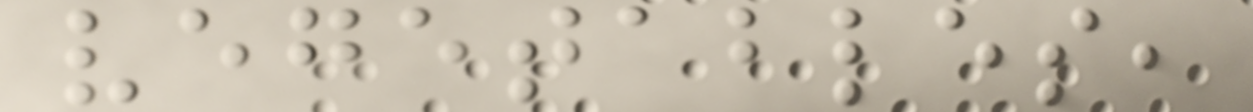vegetables,
